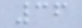36
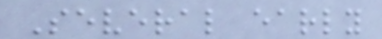Several early
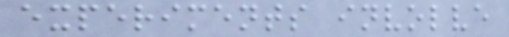experiments involve
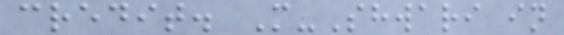credit. M-Shwari in
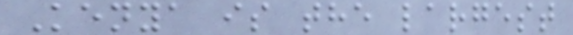Kenya is the largest
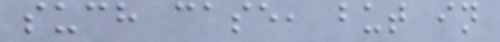such case, but in
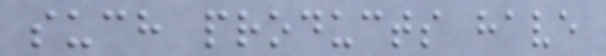such products have
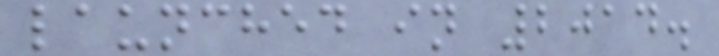launched in 2014.
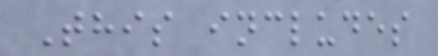This includes
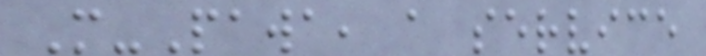M-Pawa, a service
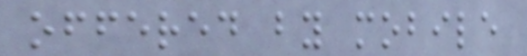offered by mobile
